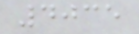4035
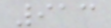913
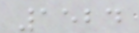1524
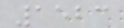1523
